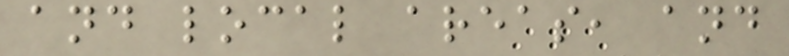and local areas, and
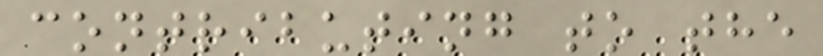contributing to the
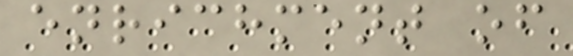enrichment of
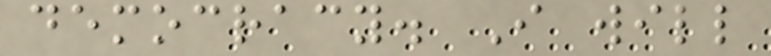democracy. I will
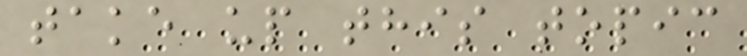take up this topic
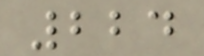224
